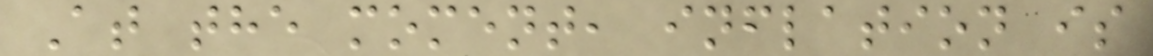At the moment, inflation is
